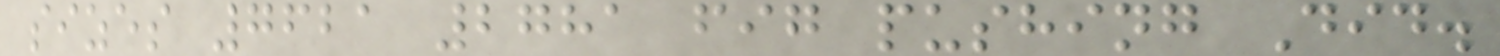sizes 7621 2781 fig pushing Did.
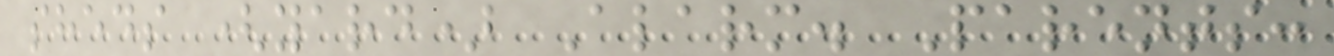sheds (yard) Alarm. Parents:
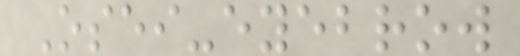Osei-eyebrow
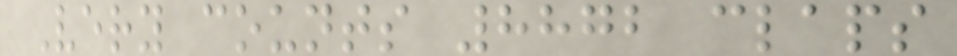Very counts 8872 claps
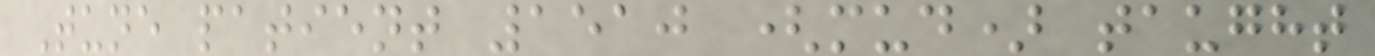Tune patient 1510 (mud) taught
